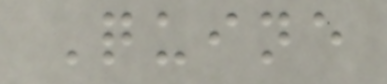Quine
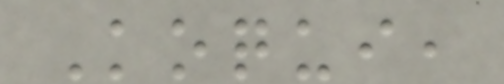Koqui,
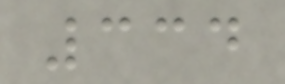334
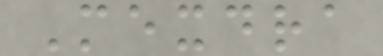Mexdra
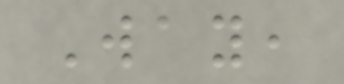Way,
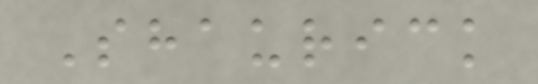Shaurick
